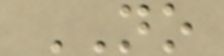NO
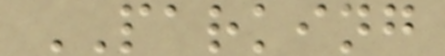PARKING
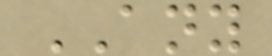ANY
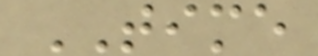TIME
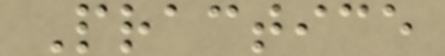Practice
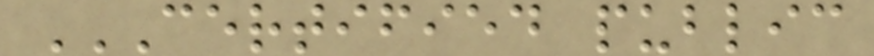CERTIFIED PUBLIC
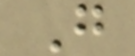G
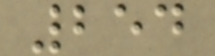254
